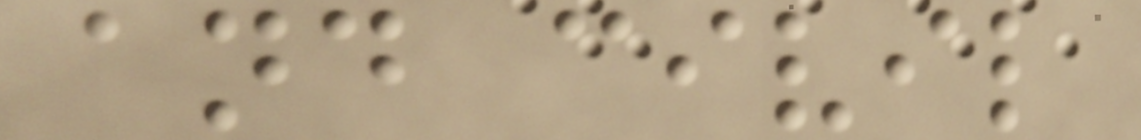and civil
